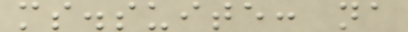ms.suite: na
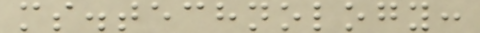ms.technology:
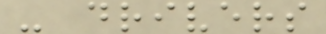- drivers
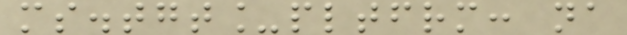ms.tgt_pltfrm: na
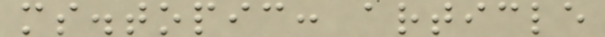ms.topic: article
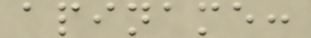apiname:
